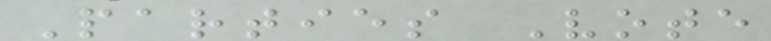Parties Vote
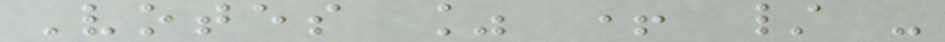Votes % + / -
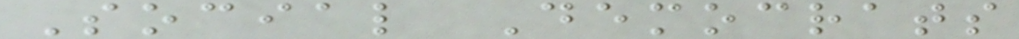Social Democrats
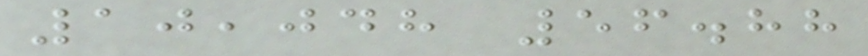10,048 56.88
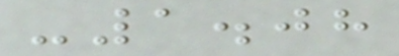-1.08
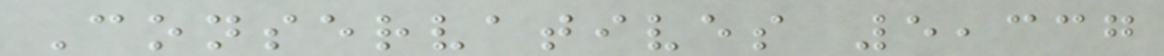Conservatives 5,337
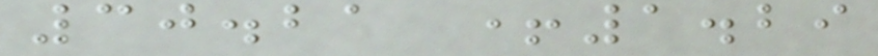30.21 +1.29
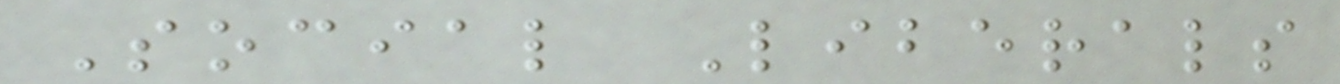Social Liberals
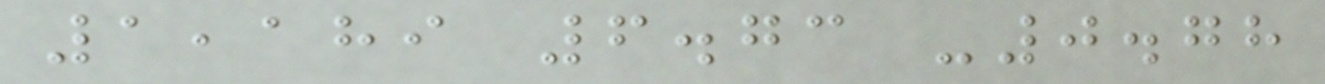1,189 6.73 -0.78
